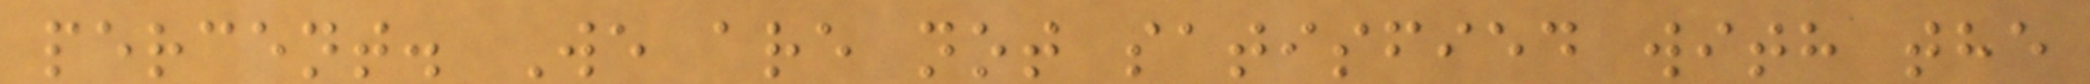percent. We are not satisfied with the
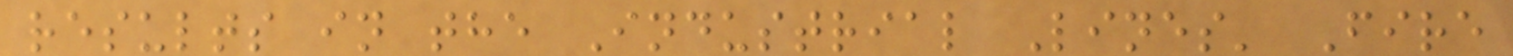results in the Industrial Lines' Fire
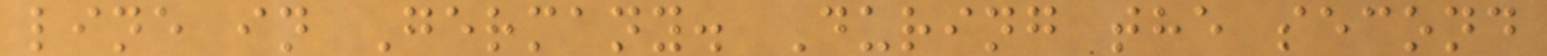line in Germany. During the second
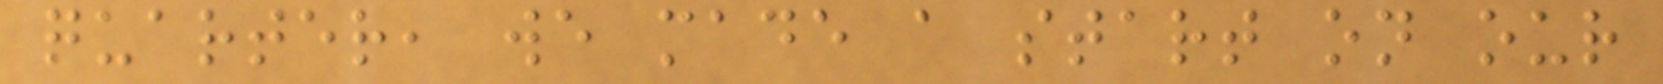quarter, we made a start on our
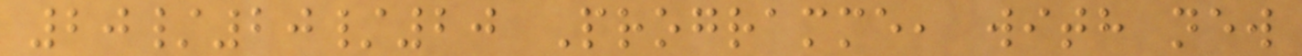20/20/20 Programme, with new
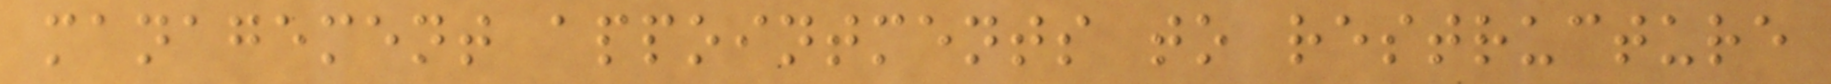management appointments to restructure
